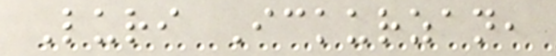Luri Ickurzan,
